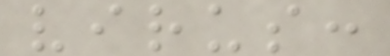virus:
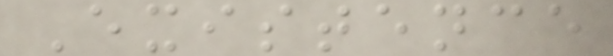Existence
